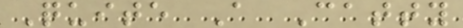Quite A Catty
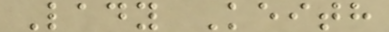Lady Keith
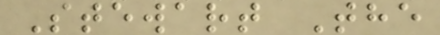Stewart The
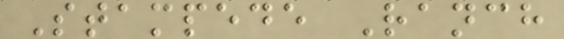Stampede Ranch
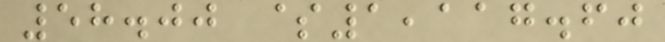58.00 $1,117.60
